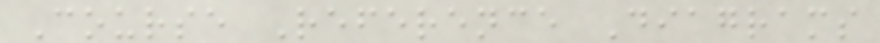Course Reference Diagrams
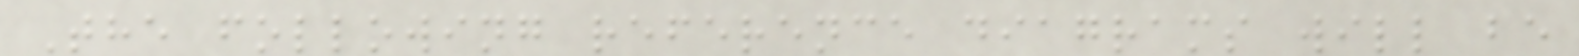The following reference diagrams will be
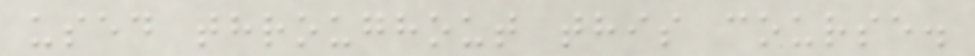used throughout this course.
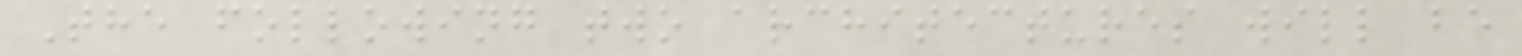The following two architectures will be
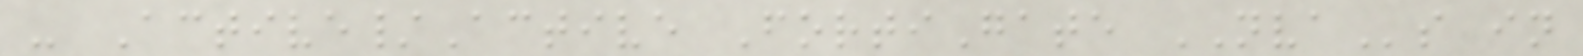- Active/Active FortiGate NVAs in
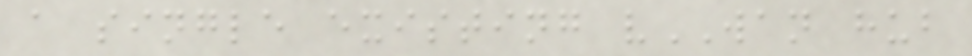a single existing vWAN hub
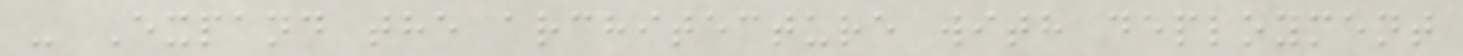- Expand the architecture with deployment
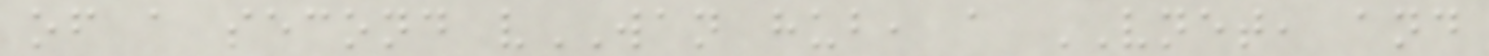of a second vWAN hub, a VNET, and
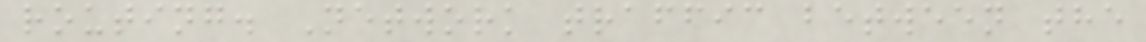routing. Network traffic between the
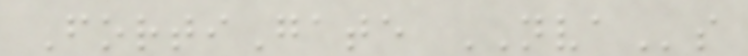FortiGate NVAs
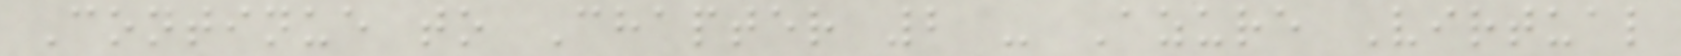Continue to Chapter 2 - Azure Virtual
